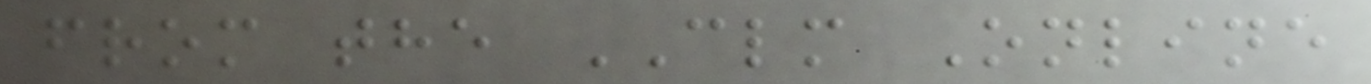from the CLM Online
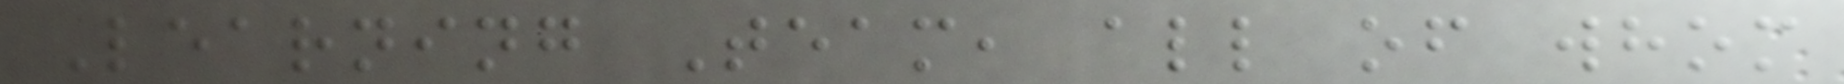Learning Team, all of whom
